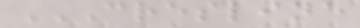CRESLINE
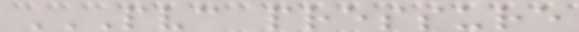PVC PRESSURE
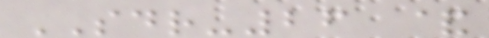SDR-26 &
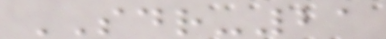SDR-21
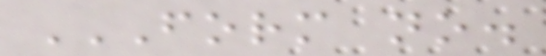FORM NO.
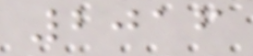2016
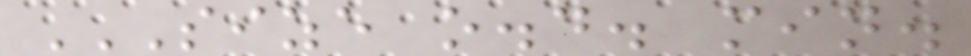SIZE O.D. MIN.
